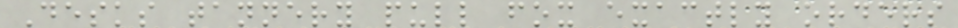Desks tannery pull fox exactly orders
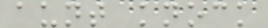aunt knock
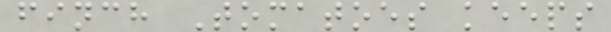finch Tomatoes keeps
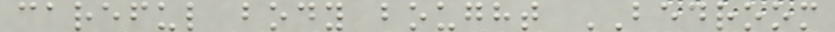careful body bought BEDROOM
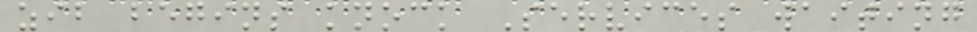zib begins knock Services waiting
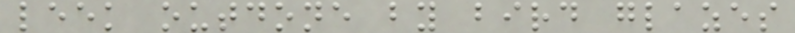leek outdone by bird glazes
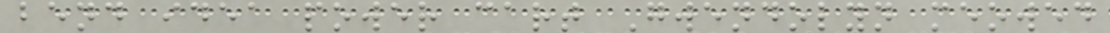bend idea power cart Gwendolyn meowed
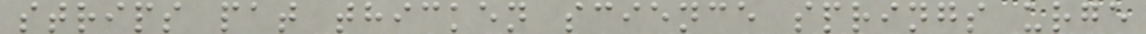strips pat thicken science springs urge
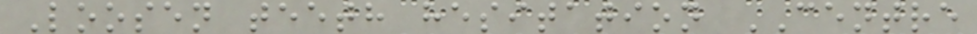Loosen teeth hesitation CENTRE
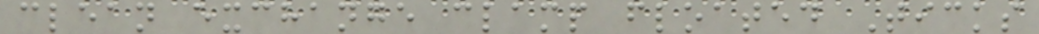clean exchange clamp floated Ticks
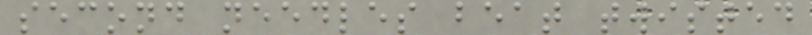second needles beat twisted
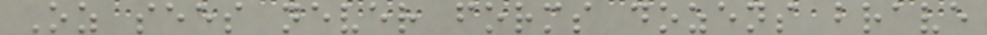Oz sees never forms dozens brave
